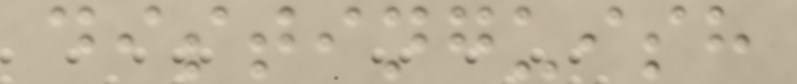distinguish
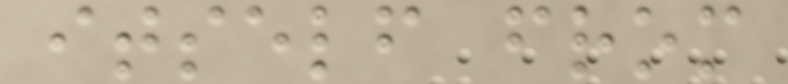itself from
